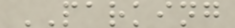PARKING
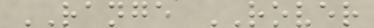RANGE ROVER
